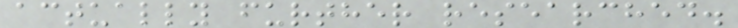actually further researched.
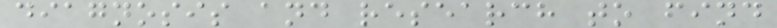diagnosis and research to find
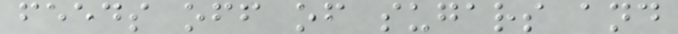feeds off of sugars and
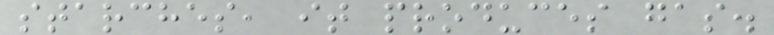starches, it produces gas.
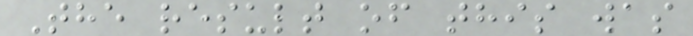The result of this was
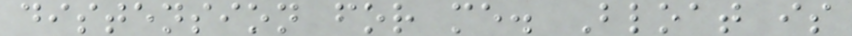distension for me. Bloat is
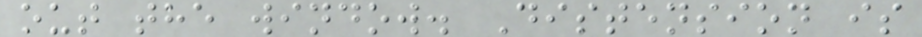out the window. Distension is
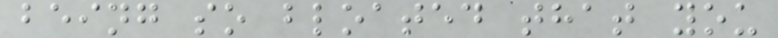being so bloated that you
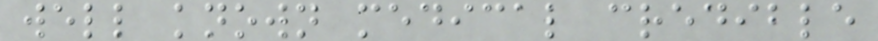well known medical credible
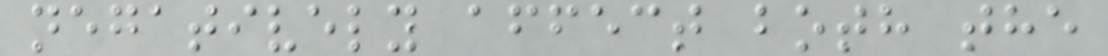negatively affect both the
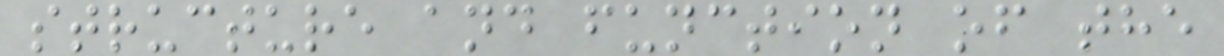structure and function of the
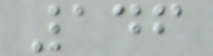146
